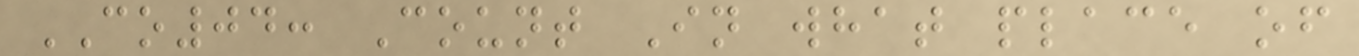CO04: Count In what place of
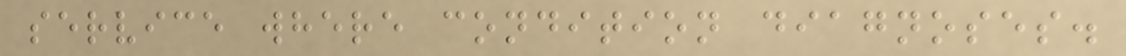service where condition diagnoses.
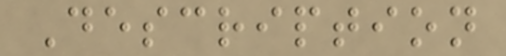Description
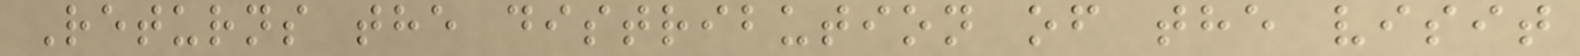Returns the distribution of the visit
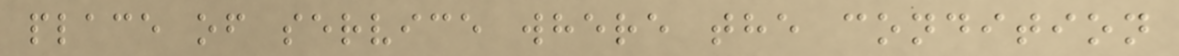place of service where the condition
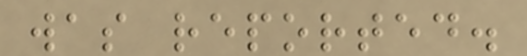was reported.
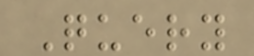Query
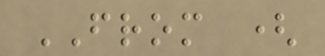FROM (
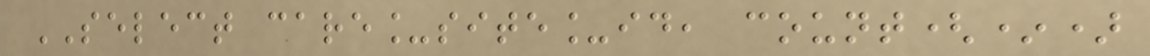SELECT care_site_id, count(*)
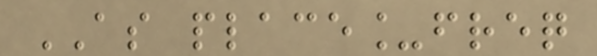AS place_freq
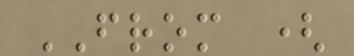FROM (
